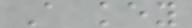A key
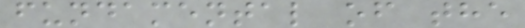fundamental of the
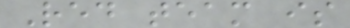Red team is
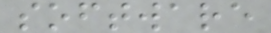software
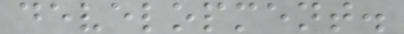development.
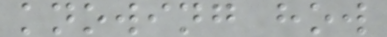knowing how
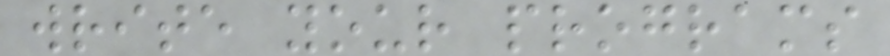write your programs
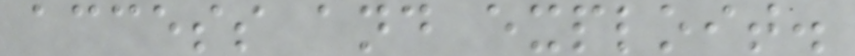access and exploit.
